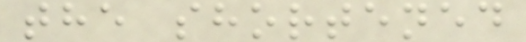the shortened
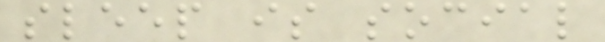sleep is social
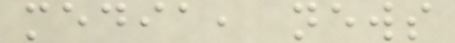media, news
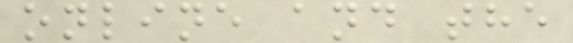online and the
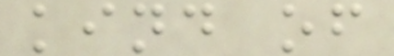kind of
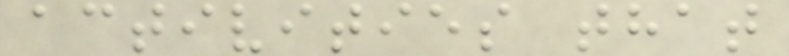activities that
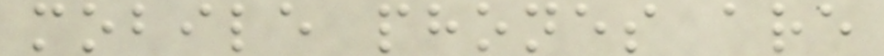mobile phones are
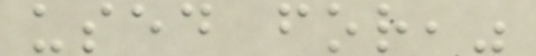used for,"
